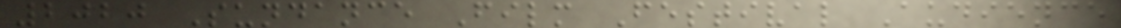2020 Sundance Film Festival Audience
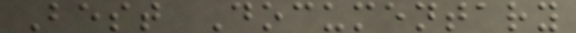Best Documentary
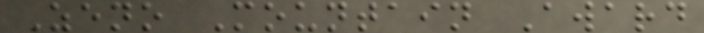Zeno Mountain Award
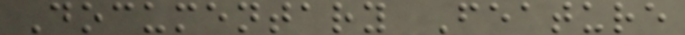Documentary Feature
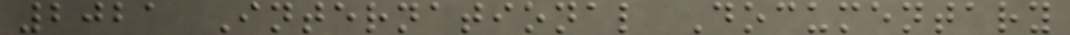2021 International Documentary
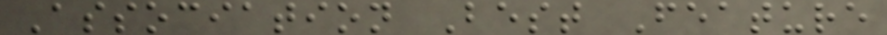Association Best Feature
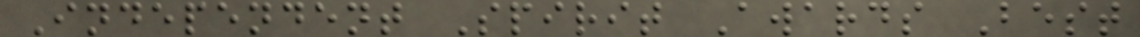Independent Spirit Awards Best
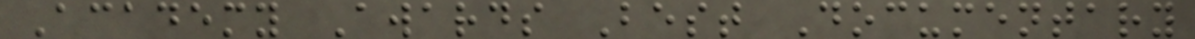Academy Awards Best Documentary
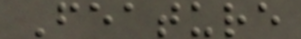Feature
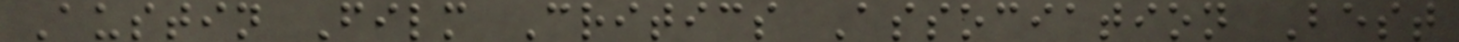Austin Film Critics Association Best
